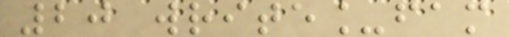20 write_fam
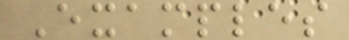Examples
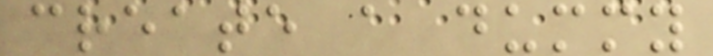create a dummy
